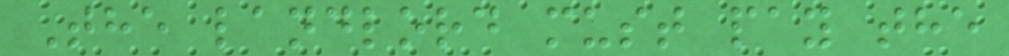The landlord must pay the
